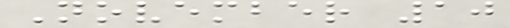November 10
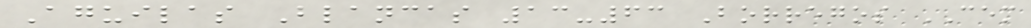Aguilas Blancas 13-63 Borregos CEM
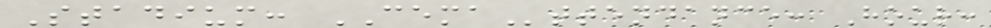Stadium: CEMAttendance: Hour:
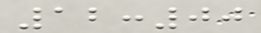12:00
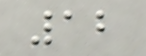12
